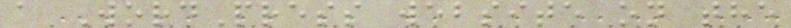a WordPress website on the
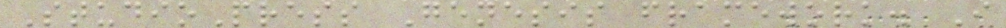StudioPress Genesis framework. I
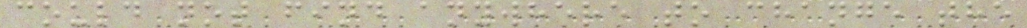could not find anywhere to change the
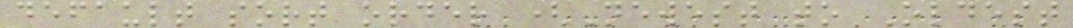default sort order (Newest to Oldest
